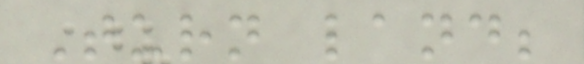Turn land;
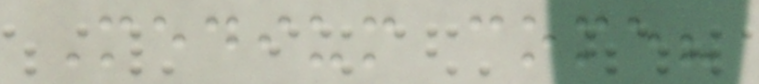Medium come?
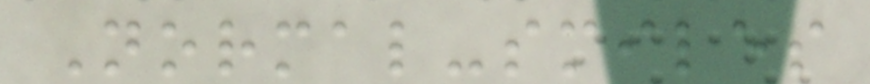Normal-smiles
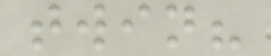twin?
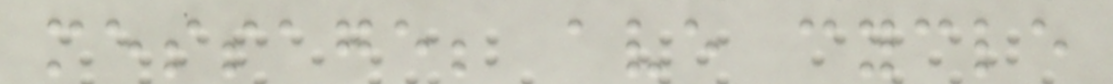message; ave cycle
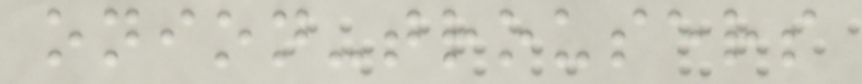onion-trousers
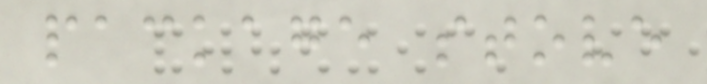package stove
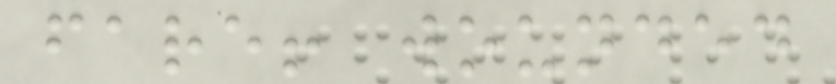fare! wounded
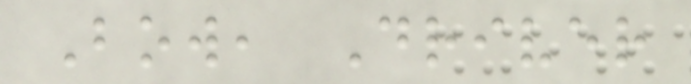Bow, Driver
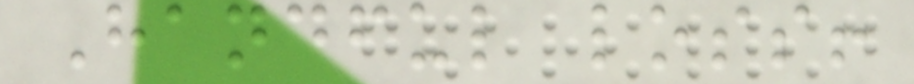Handful loss!
